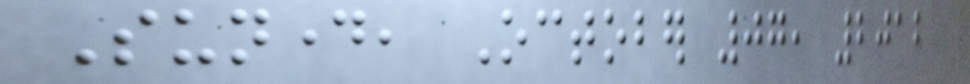Sunday, October 07, 2012
